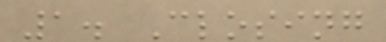1. Closing
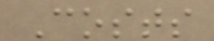Costs
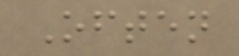Often
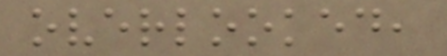overlooked,
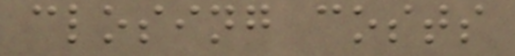closing costs
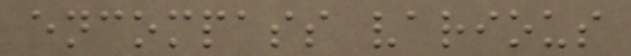encompass various
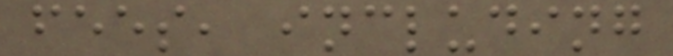fees, including
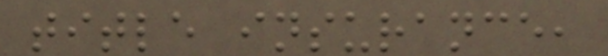title insurance,
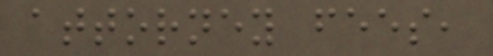attorney fees,
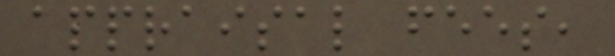appraisal fees,
